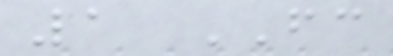1 FC
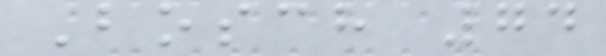Bosch 74
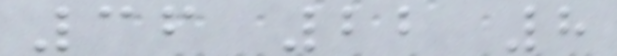36 22 8
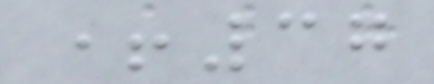+37
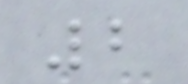2
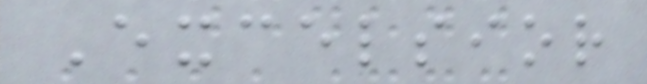Excelsior
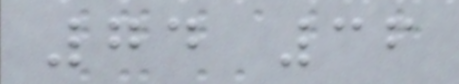74 36
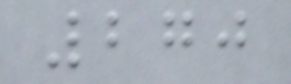270
